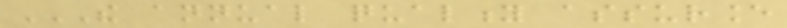THE ANNUAL QUALITY ASSURANCE
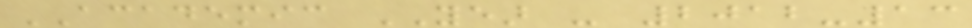ACADEMIC YEAR - 2012-13
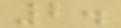2.
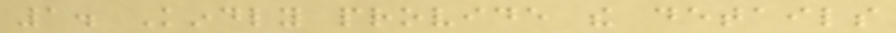1. Kindly provide the details
